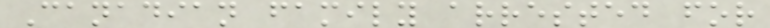Canadian family arrested for
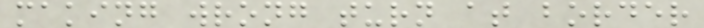making wrong turn at border
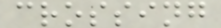crossing
